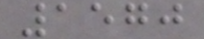1570
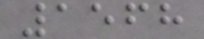1568
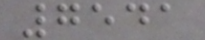7541
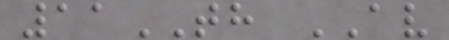11TH AV
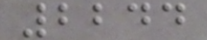2244
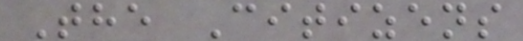The Citizens
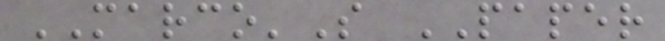MARCO'S PAPER
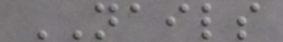NAILS
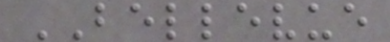BELLEVUE
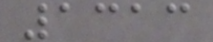1313
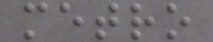metro
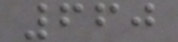660
